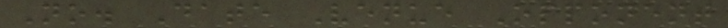No. Date Venue Opponent
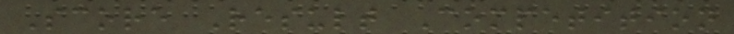Score Result Competition
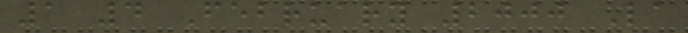1 4 February 2000 La
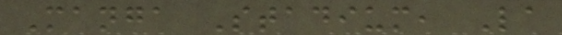Manga Stadium, La
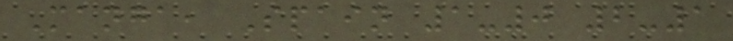Manga, Spain 1-0 2-1
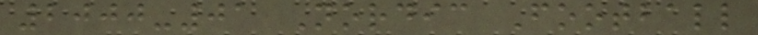2000-01 Nordic Football
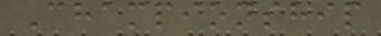Championship
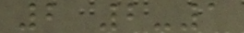2 2-1
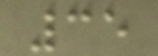35
